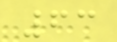63
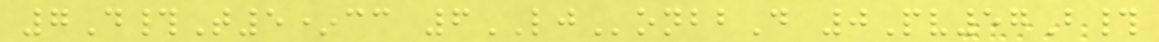7D#T5*cc 6LJonbbD 0Pv57B#
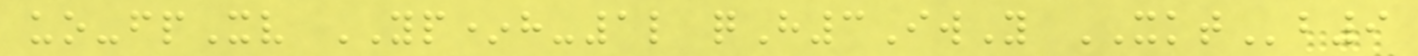uo-fpXv YP*h-1l qH3IwY XKTb9
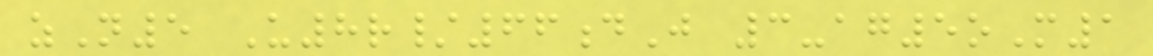zN5 U8r/66dJ 3-ag5oM1
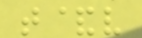t&v
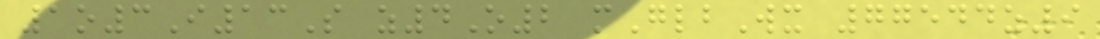1o3I13S z4O2 mGlbWx 77544z9
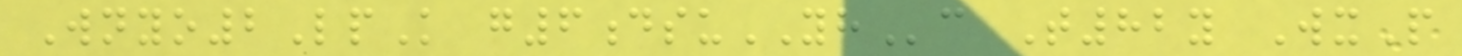Wnyo2LpK g6dsuYHc T82y WxP
